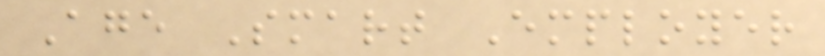Age Smart Employer
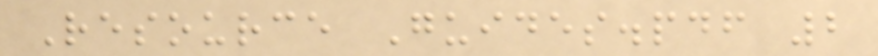Resource Guides.pdf 2
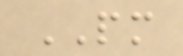PM
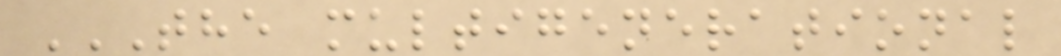THE MULTIGENERATIONAL
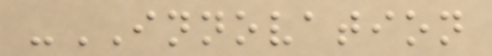-INNOVATION
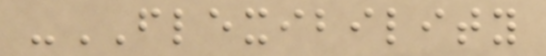-FLEXIBILITY
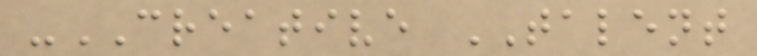-CREATIVE TALENT
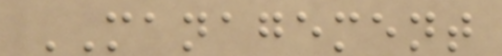MANAGEMENT
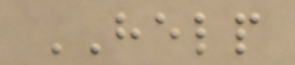HELP
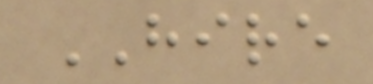HIRE
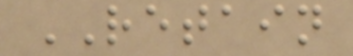RETAIN
